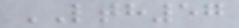LTH57
